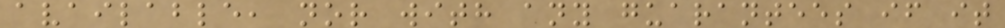available, nor with any guarantees if it
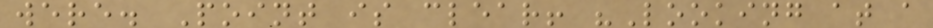were. Point is clear! "Looking at a
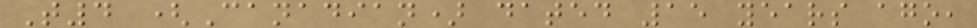T4 (Canadian) dated 15 years ago,
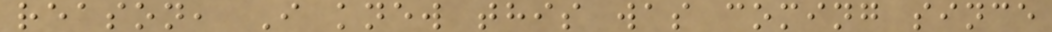reason, I knew this was coming since
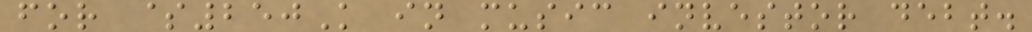for $250K in music investor debt.
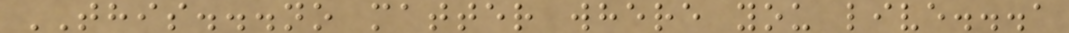THIS...no matter where you live...a
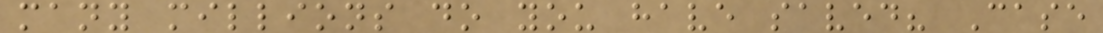many millions do you have saved? Case
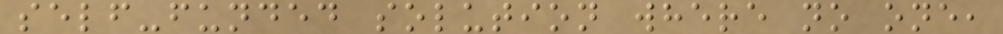self-funded solution where no one,
